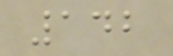142
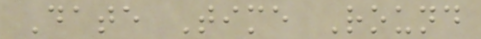Date Time Round
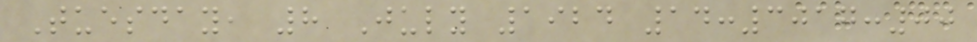Tuesday, 8 July 1924 14:3017:00
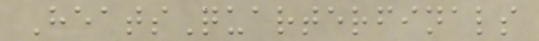HeatsQuarterfinals
